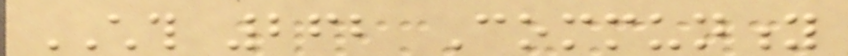CHTH 262 Community
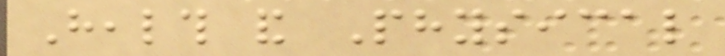Health and Physical
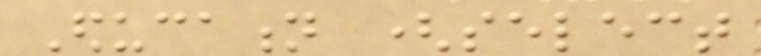Education (select
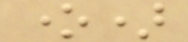one)
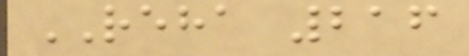REHA 216
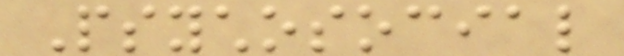Psychosocial
